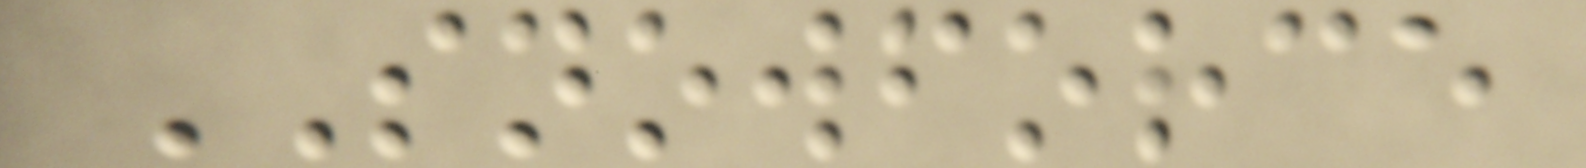SNOWFORCE
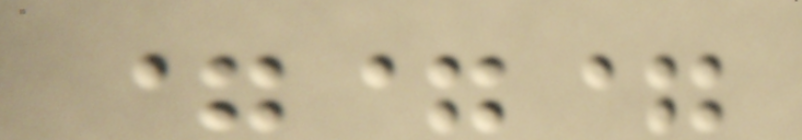===
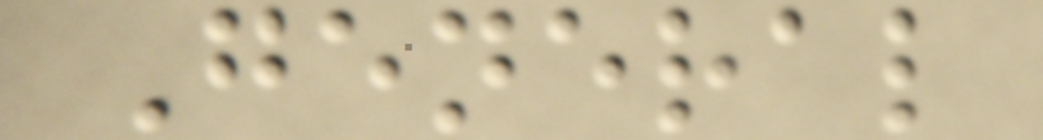General
